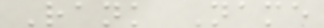Rank Name
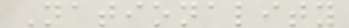Nationality
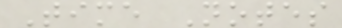Time Notes
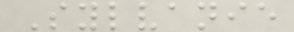Sylvanie
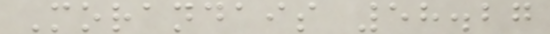Morandais 58.27
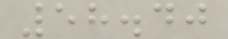58.40
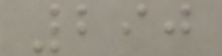290
